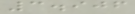3.906
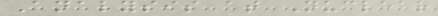Analysis at Nuclear
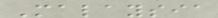Malaysia
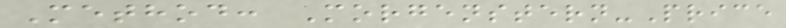Method: Morgenstern-Price
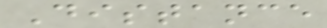Distance
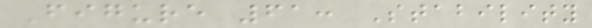Figure 61: Stability
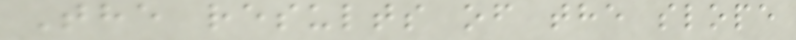The results of the slope
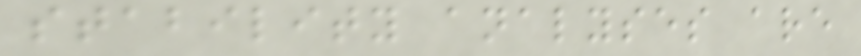stability analyses are
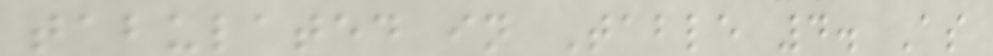tabulated in Table 4. As
